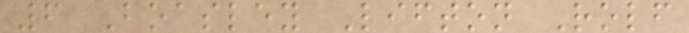6 Boasley Lifton Rolf
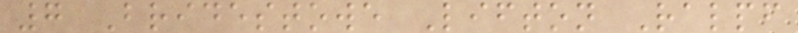7 Bridestowe Lifton Ralpf
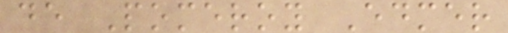de Pomeroy Edmer
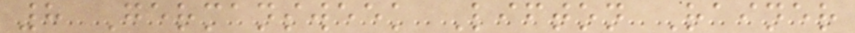8 Germansweek Lifton Rainer
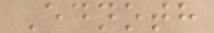Ednoth
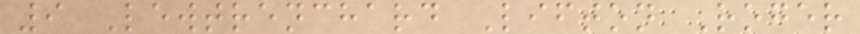9 Lewtrenchard Lifton Roger
